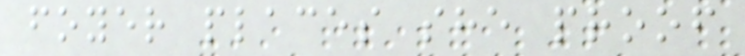foyer places she proof
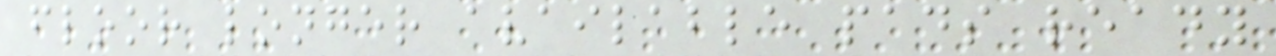floor longer available pads ready
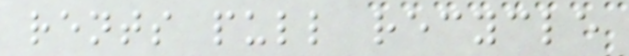rents pull recycle
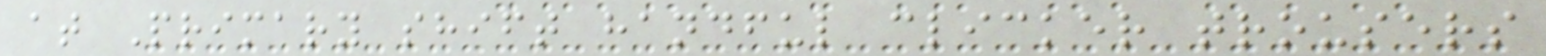at Primary shift handful clicker trousers
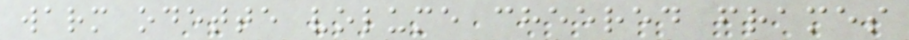warm odette volume cheered frames
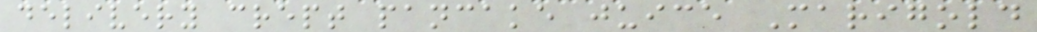delivery crept pancake juice Marigold
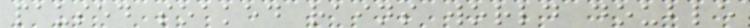paused soaked rains world double
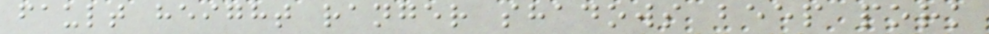fault height ranger shadows beep pork
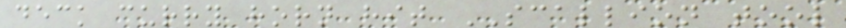deck curry horn hit SCALLION tool
